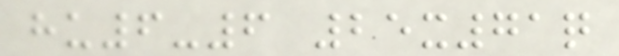hu6-6 25x71q
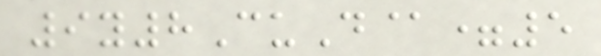9y8CuD@=5
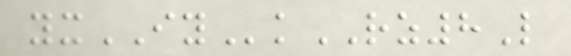yxIYkRZ8L
